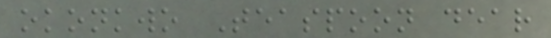okonkwo Teaspoon dear
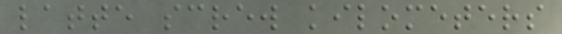latte screw kilometers
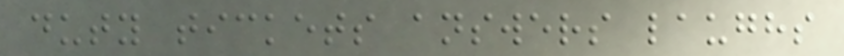duty tickets answers laughs
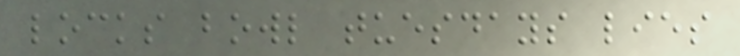locks bowl tuesdays lies
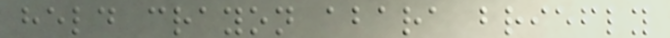held crayon abara briefly
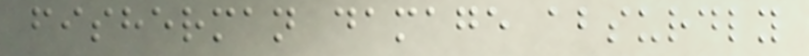fisherman damage absurdly
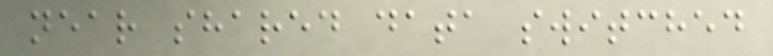near shared data switched
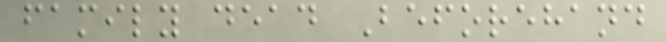family dead Beforehand
